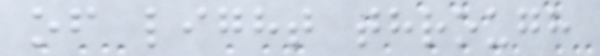of light through
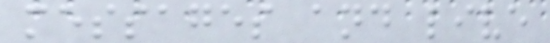messages and live
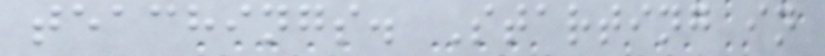teachings. Starting in
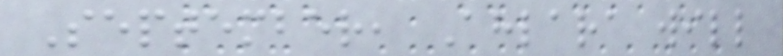September, Ahlara will
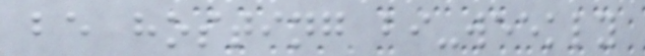be hosting bi-weekly
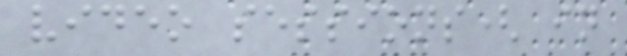video sessions( in
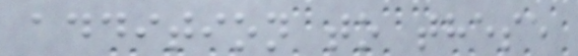addition to these
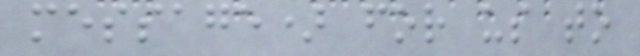message) for us to
